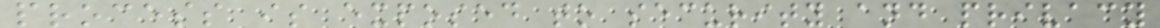process is exposed to security and privacy
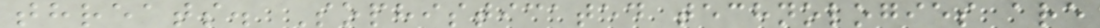threats. Sophisticated technologies are
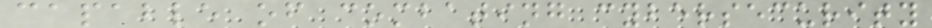capable of combating cybersecurity
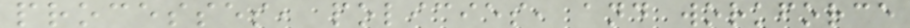processes, policies, and workforce
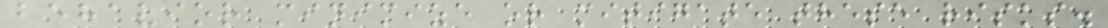behavior minimize or mitigate these risks.
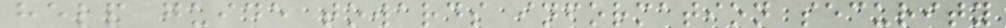help guide towards information security
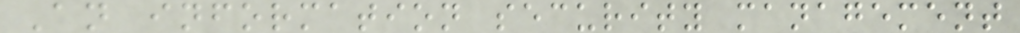An information security management
